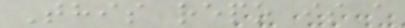This repo is a
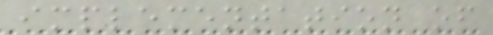implementation of
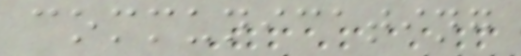communicating
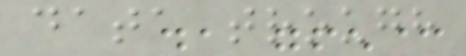data trough
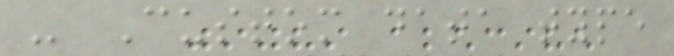- Custom data type
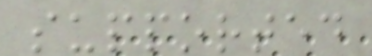supported
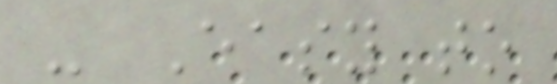- Easy to
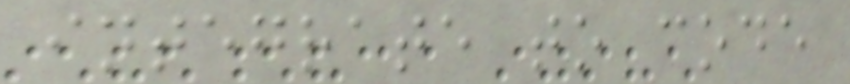integrate to code
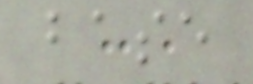base
